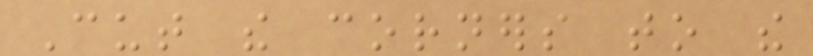Cut the corners to the
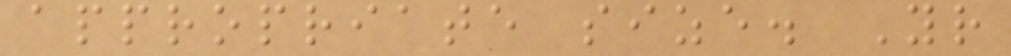appropriate size. Your
